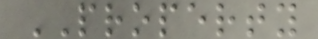PROPERTY
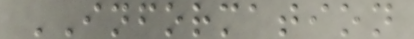INFORMATION
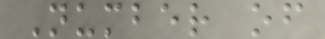Number of
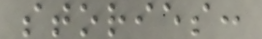stories:
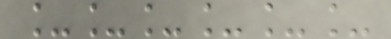______
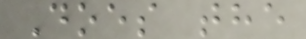Does the
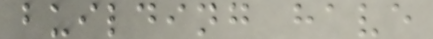building have
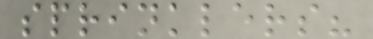sprinklers?
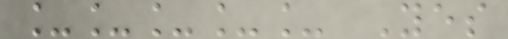_____ Yes
